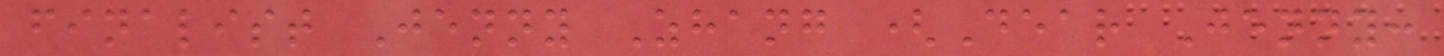finalist Jenny Zhang (Dear Jenny:
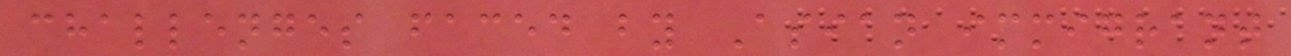challenges faced by Asian immigrant
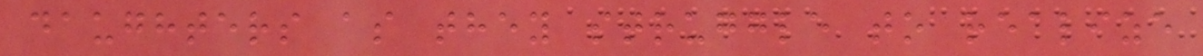daughters as they struggle to realize
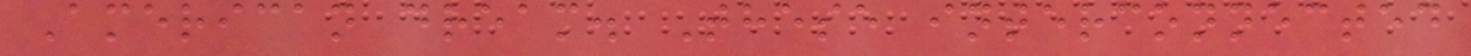American dream. These interconnected
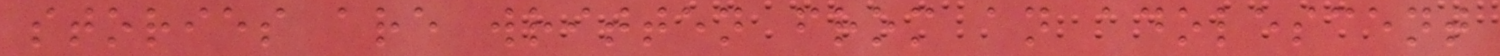stories are written from an adolescent
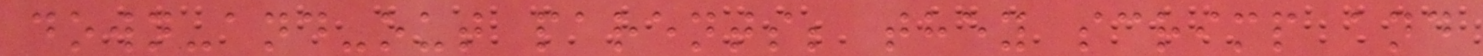down-and-out parents; they scrimp and
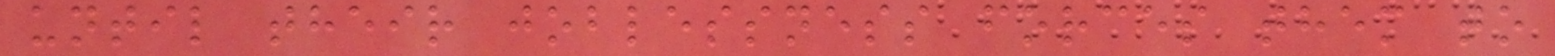until their joblessness forces them to
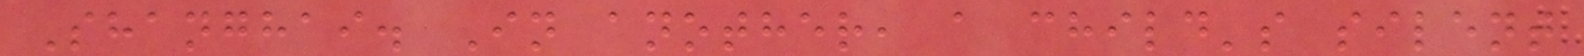Shanghai. In another, a child's silent
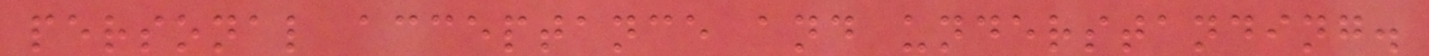personal acceptance and understanding.
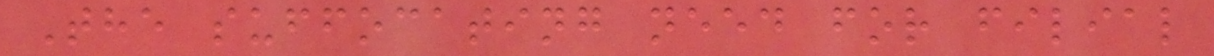The suffocating need for filial
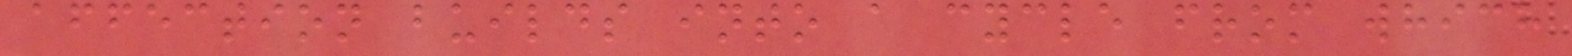affection builds into a cycle from which
